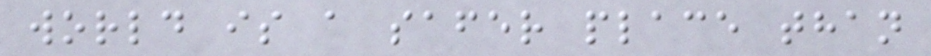world is a safer place than
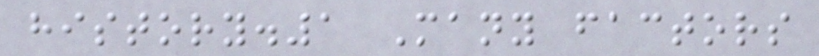history.1 Many factors
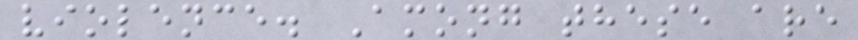violence. Among these are
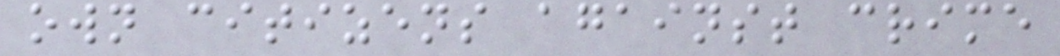own citizens against crime
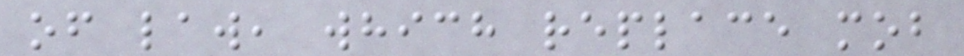of law, which replace mob
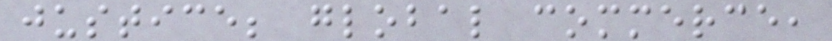justice; global commerce,
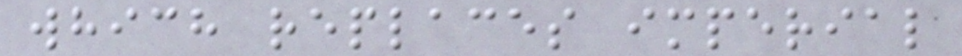which replaces imperial
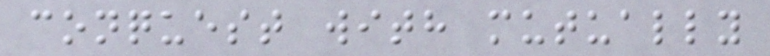conquest with mutually
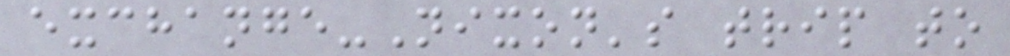exchange-Nixon's trip to
